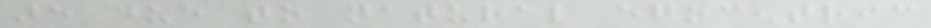are due to natural egocentric
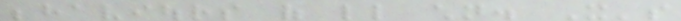behaviours of little children. It's
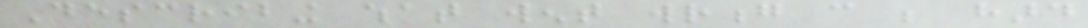Describing what went wrong can be hard
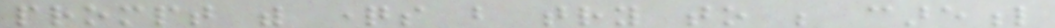prompt with questions but try to be careful
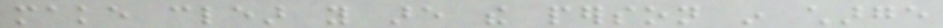make clear you are the person in charge
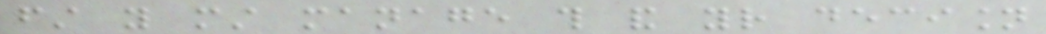first you must manage this and your decision
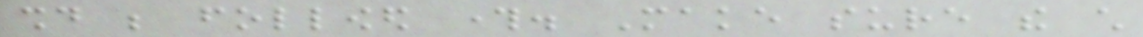should be followed through. Make sure the child
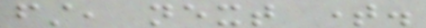first, next time.
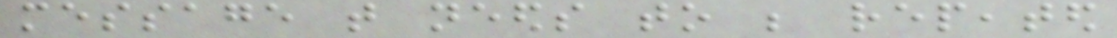message that needs to be repeated
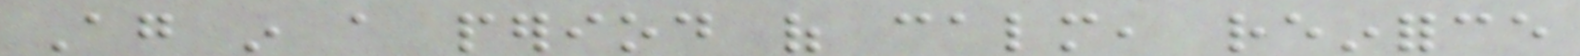Again in a period of calm, reinforce
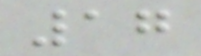17
